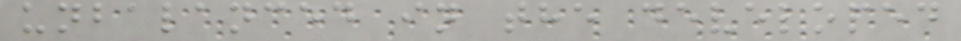unbalanced in the developed
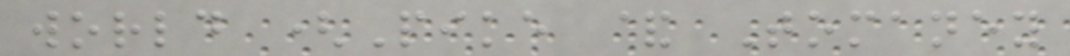world (Pike & Tomaney
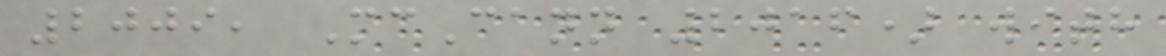2009, McCann 2016) with
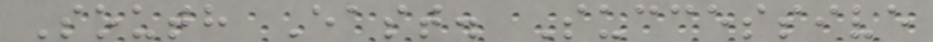South East. Successive
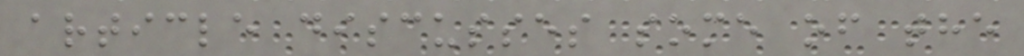article discusses some of the
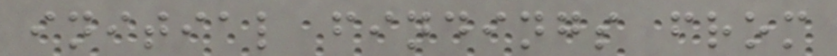initial findings from
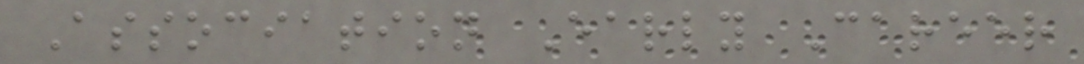Association Early Career
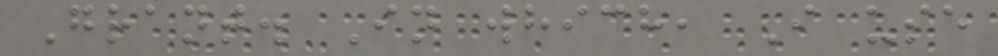Grant. In which, I use
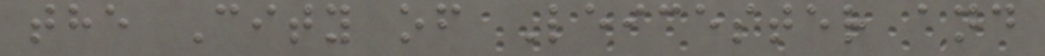the City of Leicester and
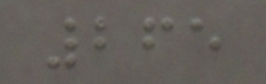265
